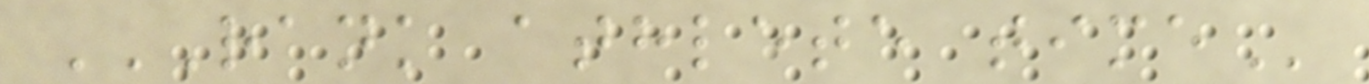RANK ATHLETE TIME
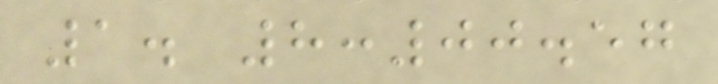1. 8:00.57
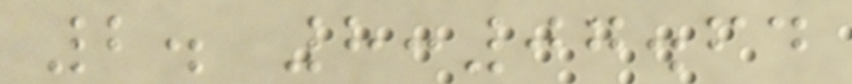2. 8:07.64
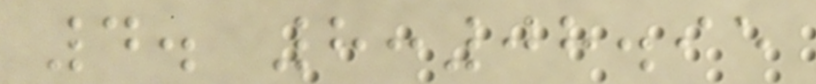4. 8:08.95
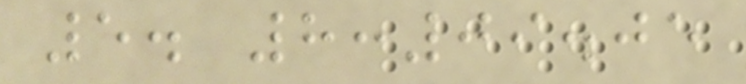5. 8:09.05
